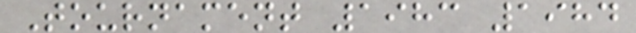Tournament 1983 1984
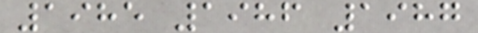1985 1986 1987
